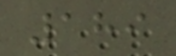189
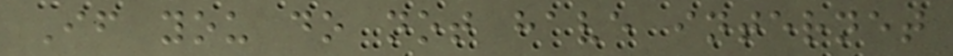If you do not have internet
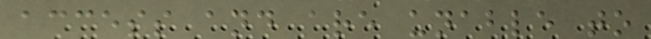access and are unable to
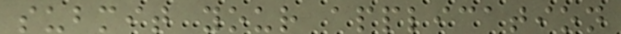submit your application
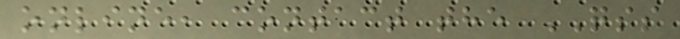online, contact the QSS
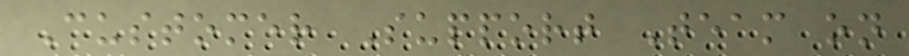Customer Support Team on
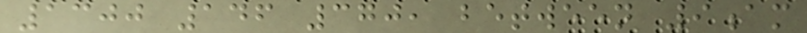1300 146 370, between 9am
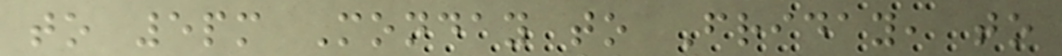to 5pm Monday to Friday, to
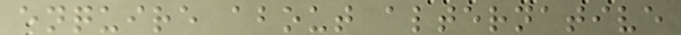enquire about alternative
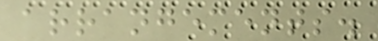arrangements.
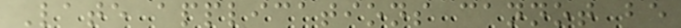Late applications cannot be
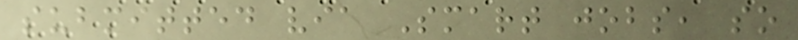submitted via Smart jobs, so
